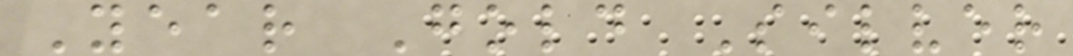Year Gold Silver
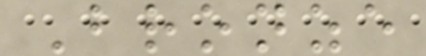Bronze
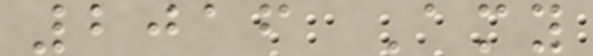2016 Amy
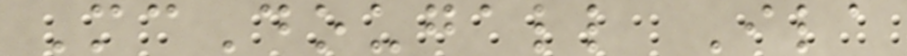McDougall Ila
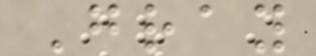Gray
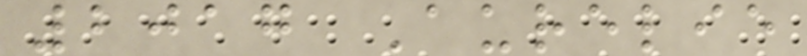2017 Aurelie
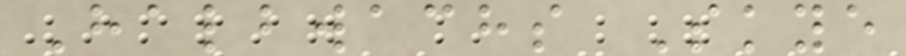Halbwachs Skye
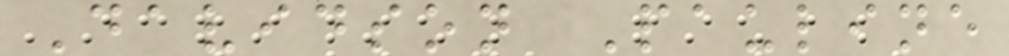Davidson Pauline
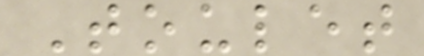Toulet
